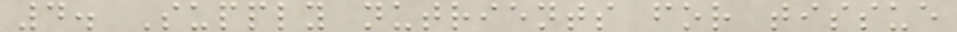4. Supply nutrients for tissue
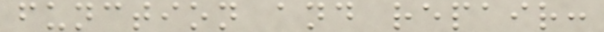function and repair:
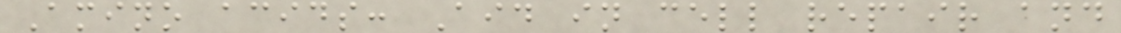Amino acids: Aid in cell repair and
